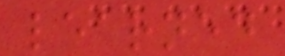learned
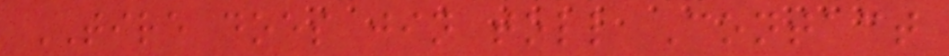TIRE does jin toll Contact
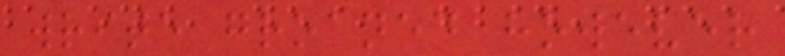write groaned however
